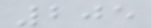205
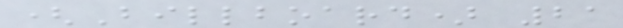(Billboard) 21
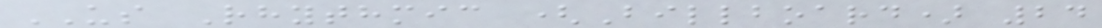US Rhythmic (Billboard) 24
